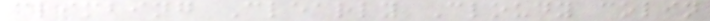climbing Clearly Cloudy colin
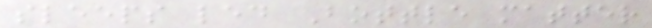sleeps led Bottle matter
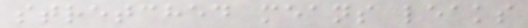stretched means leaks
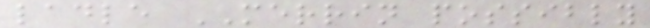ladle MERRIN possibly
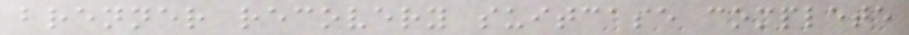brenner recovery suitcase complete
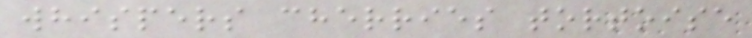whispers cherries tortoise
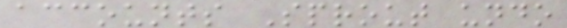accounts Sprout undo
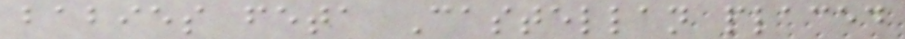babies feta Castellan placed
